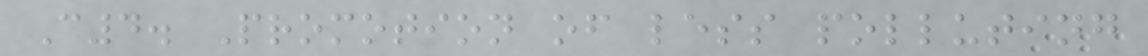C4. Promotion of less polluting
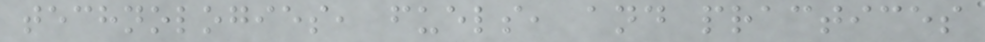technologies, fuels, and practices
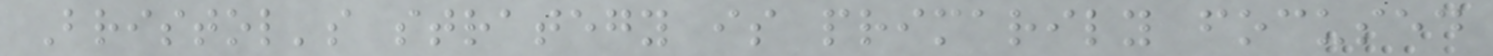Bristol's strategy is primarily focused
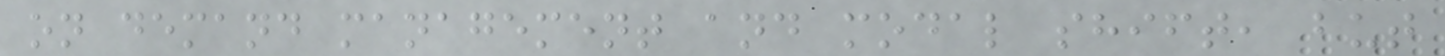on demand management and modal shift, but
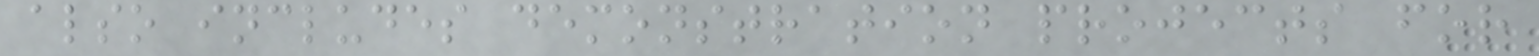also includes demonstration projects for
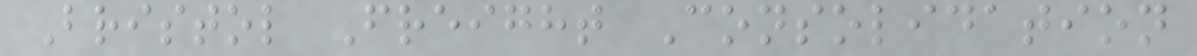Bristol Freight Consolidation
